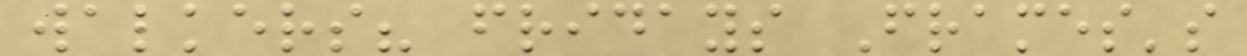walkers? fridays Frames's
